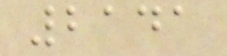2141
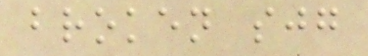broken sjg
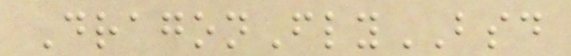DragonFlyBSD
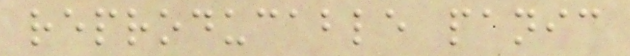reproducable panic
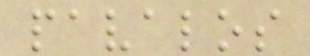pavalos
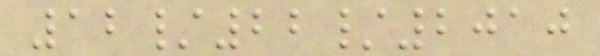12/22/2010
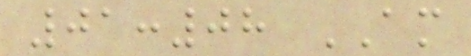01:08 AM
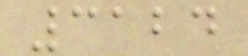3124
